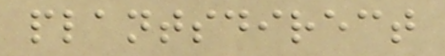plantsdirect
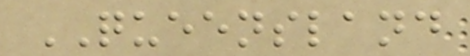QUEENSLAND
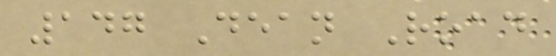147 Dean Road
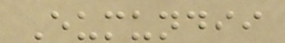Eumundii
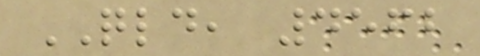QLD, 4562
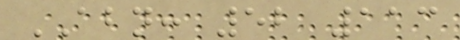ABN: 52 113
